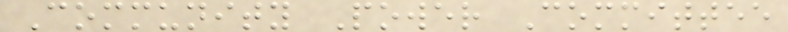Community Power Committee
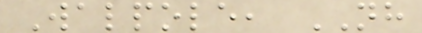Walpole, NH
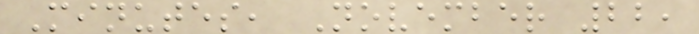Minutes, November 22,
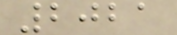2021
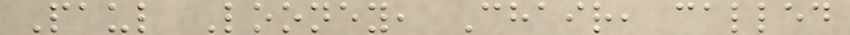Paul Looney, Chair, called
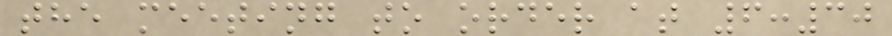the meeting to order at 6:30
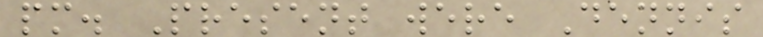pm. Present were Dennis
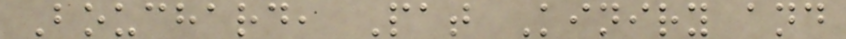Bouchard, Pat Kiniry and
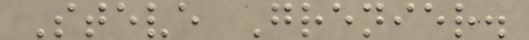Steve Grenier.
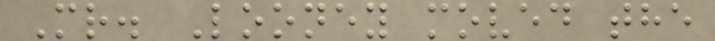Mr. Looney moved the
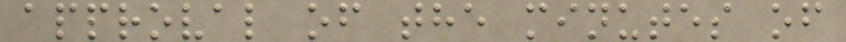approval of the minutes of
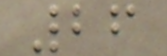26
